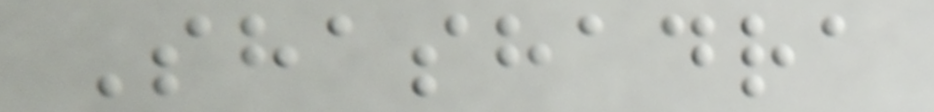Shashadra
